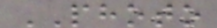PHOTO
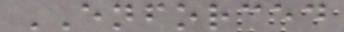ENFORCED
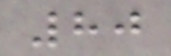80
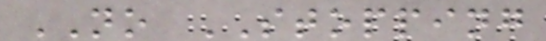NO STOPPING
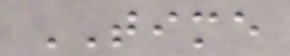TIME
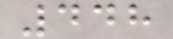448
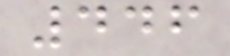446
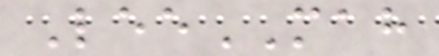LeeMAH
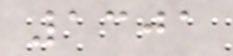1301
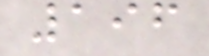196
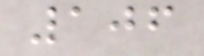106
